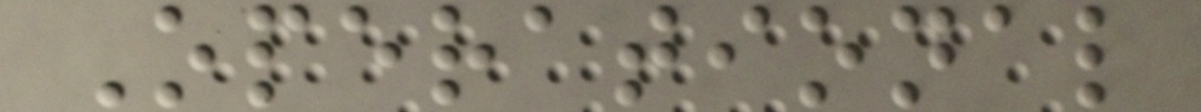Operational
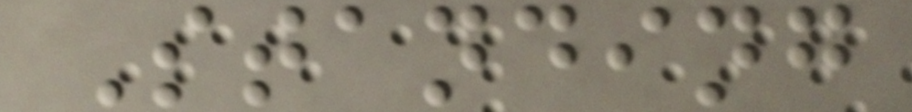Standing
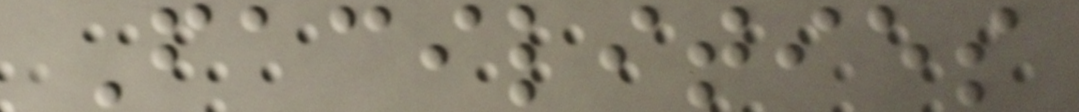Facilities
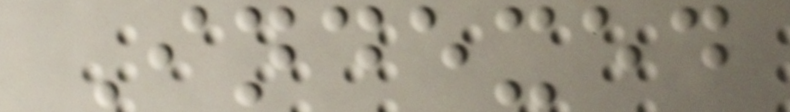Indexed
